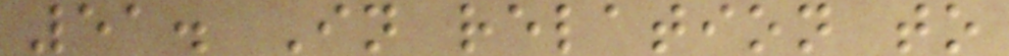51. In relation to
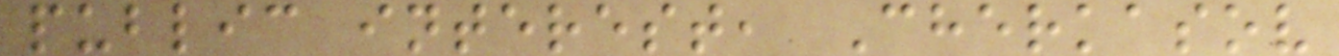public interest, Cherkasov
